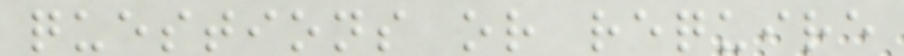questions or require
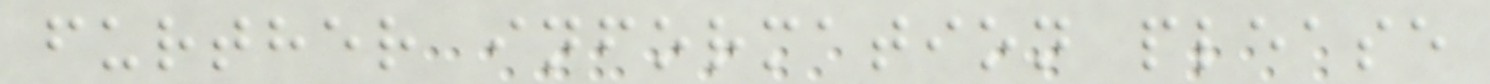further information please
